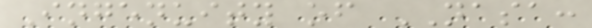Ingenuity of NASA:
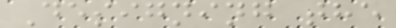Designing the
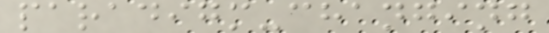paradigm-changing
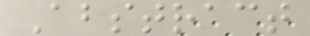Abstract
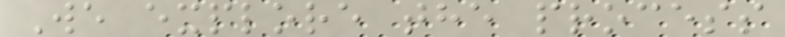We explore the process
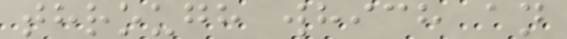through which an
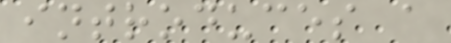introduces a
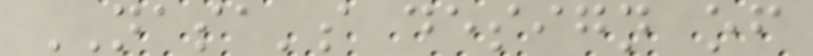NASA's design of
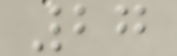27
